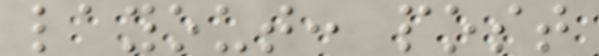layout: post
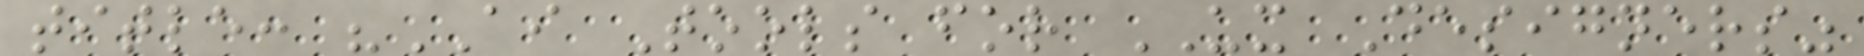title: "AI Tools for UX Designers"
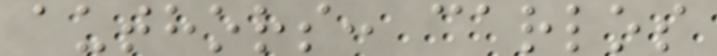authors: carlos
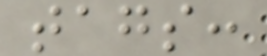tags:
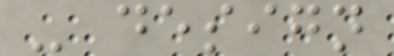- design
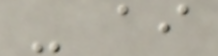- ai
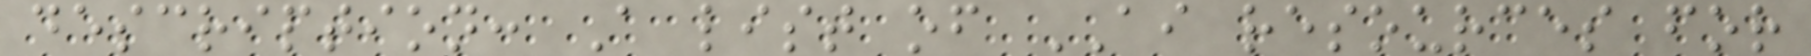description: A list of AI resources for
